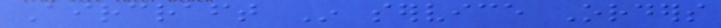Aircraft In service Orders
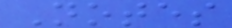Notes
